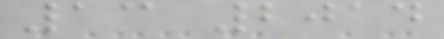13 2014
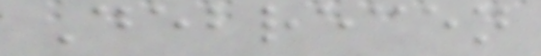Debrecen
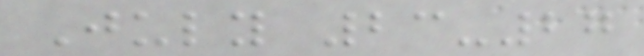July 23-27
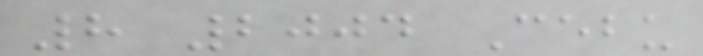8 2004 Cebu
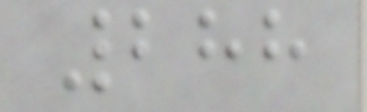288
